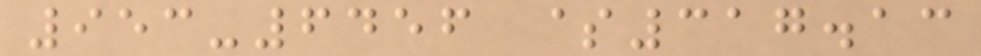953-6456 $317.13
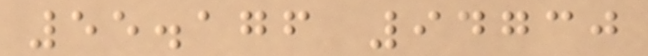55.176 94730
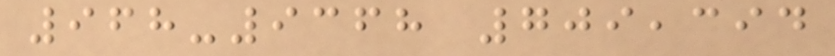968-9368 709,394
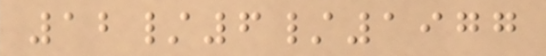12/6/1977
